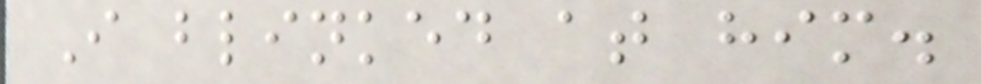I blinked at him.
